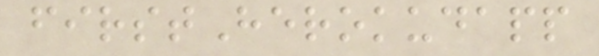firstHerokudapp
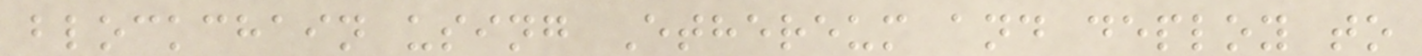blockchain using Ethereum and deploy to
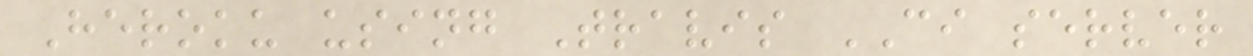Heroku using Travis CI server
